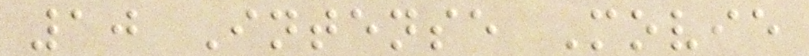10 Intense Movie
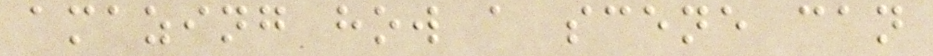amazing how a scene can
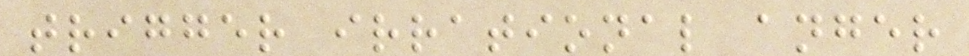trigger irrational anger
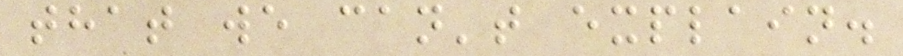that we can't explain.
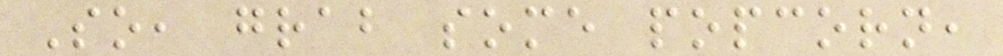So, grab some popcorn,
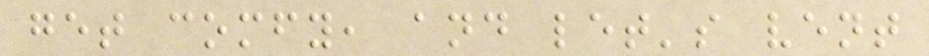get comfy, and let's vent
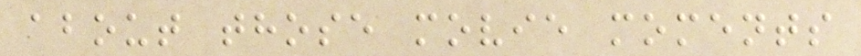about those movie moments
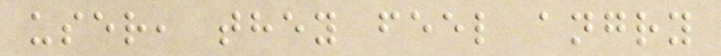user, they feel angry
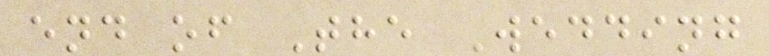end of The Wedding
